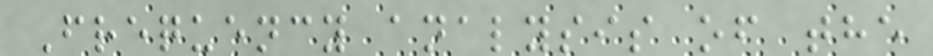Frequency analysis of the
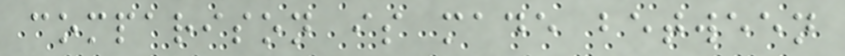comparison is made between
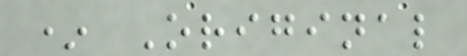* Original
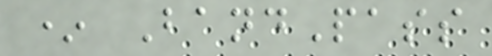* BandPass
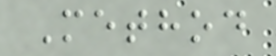Method
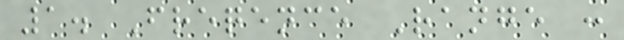1. Freqence Range :
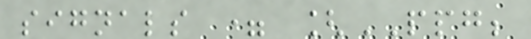signals = [PPG;
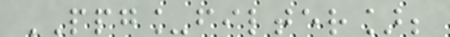PPG_filter];
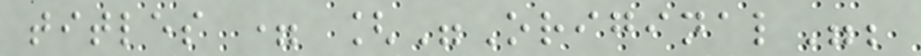titles = ["Original";
